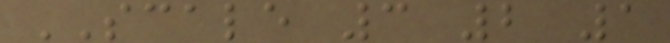SCALE 3 2 1
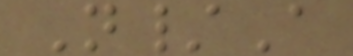N/A
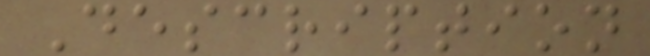Description
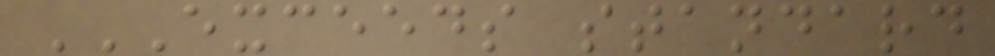EXCEEDS STANDARD
